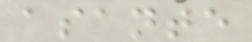asante
